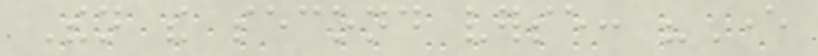Then the second verse: "Ever
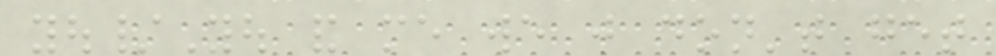you/You and me we just don't get
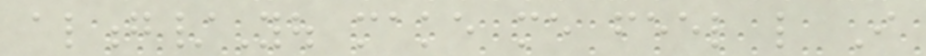along/You make me feel like I
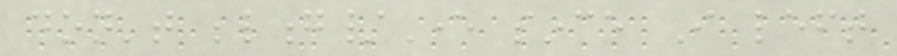don't belong/Ever since I left
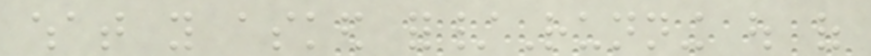what you asked for/Running out of
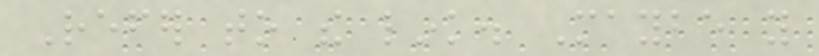Refer to the link. Maybe you
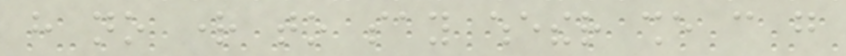have no right to say whether she can go
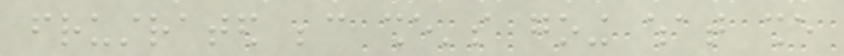frustrated because she's going what she
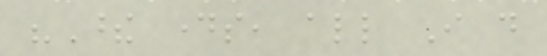"These days, all I do
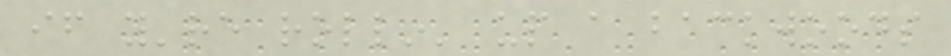if you're rollin' up a backwoods
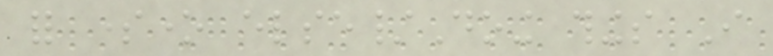for someone else/Doing things I
